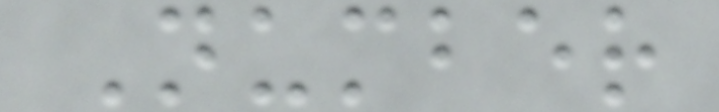Number
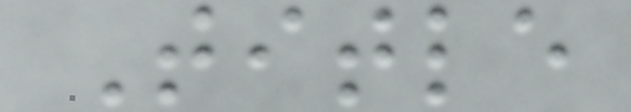Title
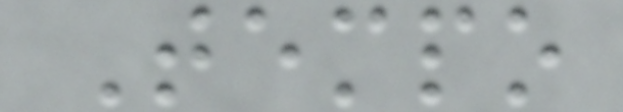Tempo
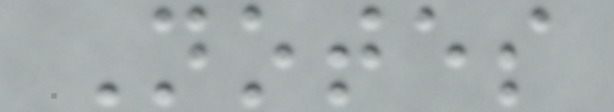Notes
